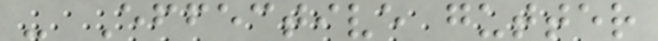- Effective gutter
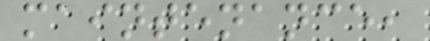maintenance,
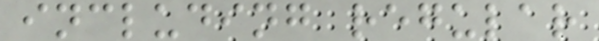including regular
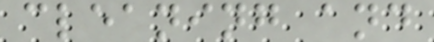cleaning and
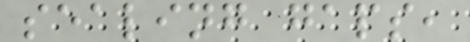sealing gaps,
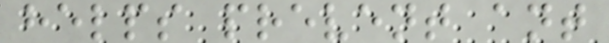helps prevent ant
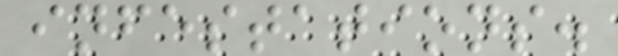infestations.
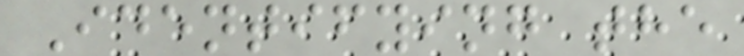Identifying the
